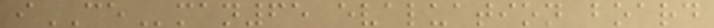iCEman65 evaluation board
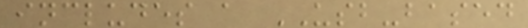includes a USB-based
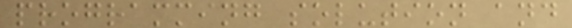programming solution and
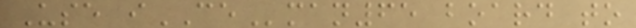Use iCEman65 board to
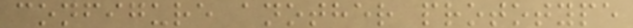configure another prototype
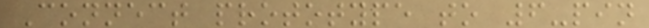Connect prototype to 6-pin
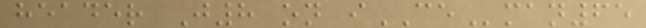header J8 on iCEman65
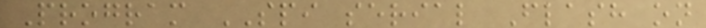Program SPI serial Flash on
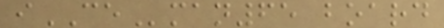iCEman65 board
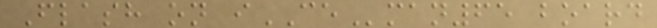Flash on iCEman65 board
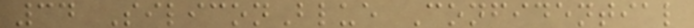34 SiliconBlue Confidential
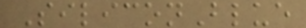SiliconBlue
